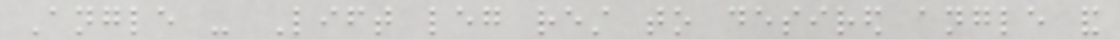Angle - Lift leg rest to desired angle and
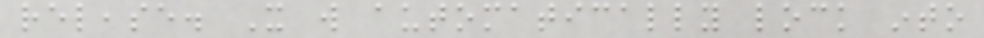release. It will automatically lock into
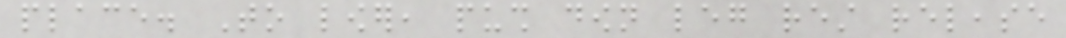place. To lower, push down leg rest release
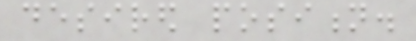desired position.
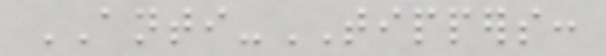ANTI-TIPPERS:
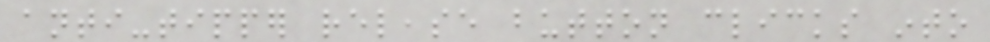anti-tipper release button clicks into
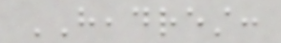HEADREST:
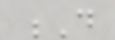D
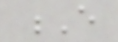E
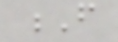F
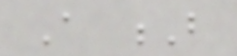A B
